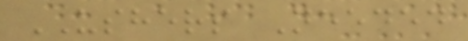USHERS Needed
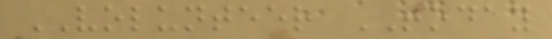VOLUNTEER TODAY
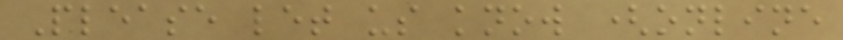Please let us know (online
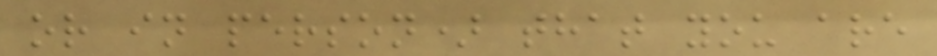or in person) that you are
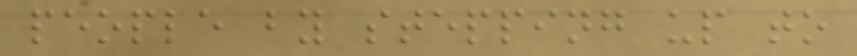people by stepping up to
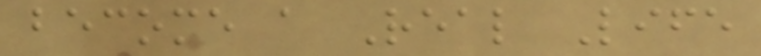become a Real Life
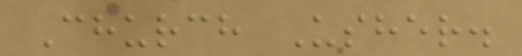Church Usher.
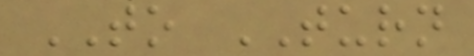TO TURN
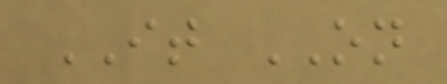IT ON
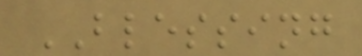BLESSING
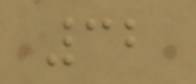32
